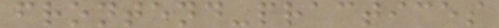frontend-practices
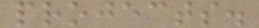projects.
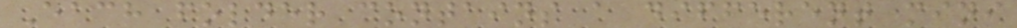Each folder contains a different mini
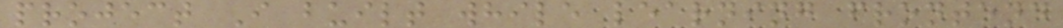project I built while learning frontend
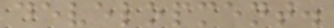development.
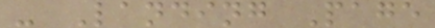- Landing Page
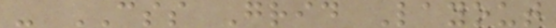- CSS Grid Layout
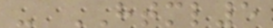- HTML5
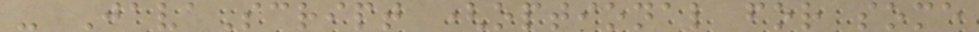- JavaScript (optional for some
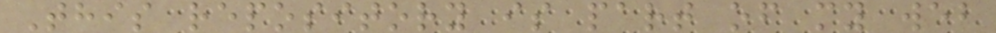This repository is part of my web
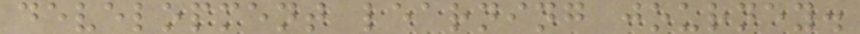development learning journey.
